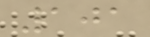101
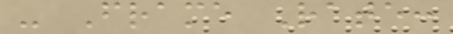- Frame Rate:
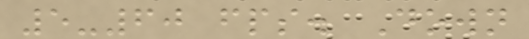5-60 fps. Down
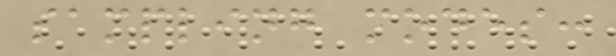sampling modes:
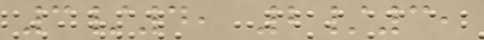3/4, 2/3,
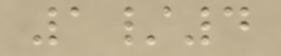1/4
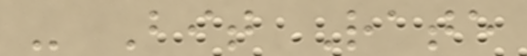- Bit Rate
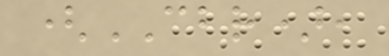(CBR),
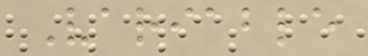Variable
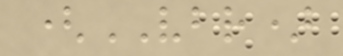(VBR)
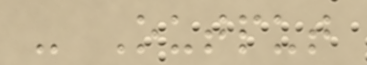- Output
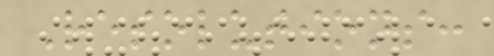Resolutions:
